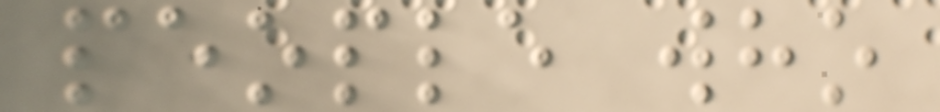people who
